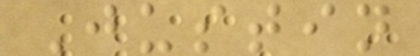Justin
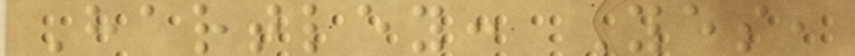Hartley: Yes,
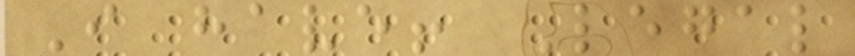I have! Legal
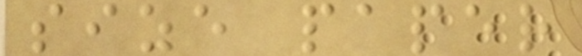size paper
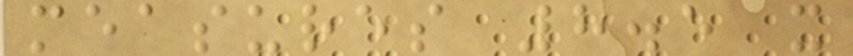measures 8.5 x
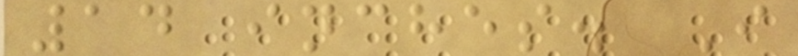14 inches. I
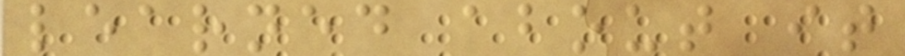learned about it
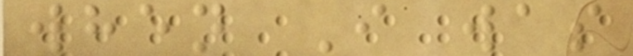when I was
